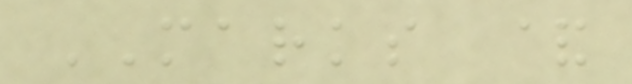MARKS &
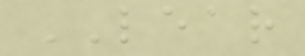LEAR
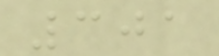301
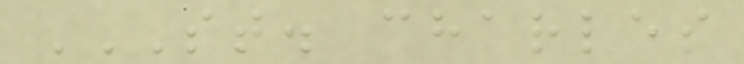ST. CHARLES
